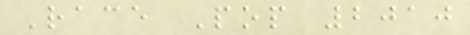Race Pop 2010
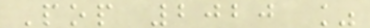Pop 2020 %
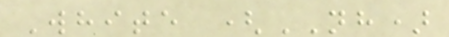White (NH)
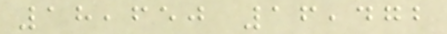18,650 16,472
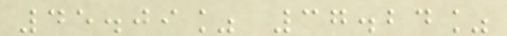45.09% 37.24%
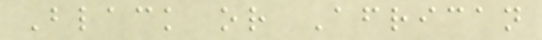Black or African
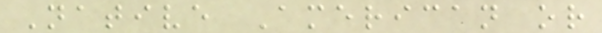Native American or
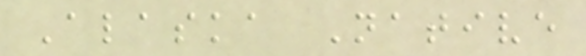Alaska Native
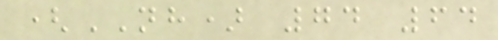(NH) 74 64
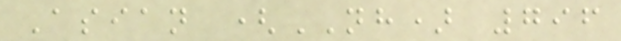Asian (NH) 796
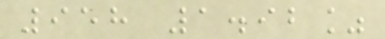958 1.92%
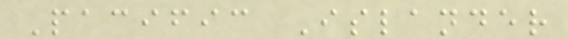Pacific Islander
